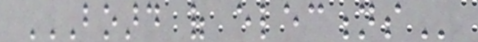BOARD OF ELECTIONS
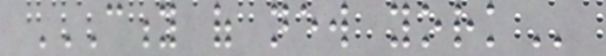CITY OF NEW YORK
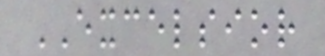EXCELSIOR
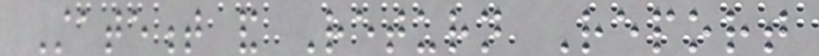Statement and Return Report
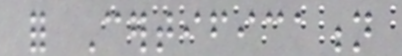for Certification
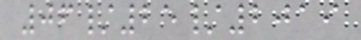06/25/2019
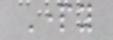Party
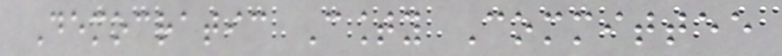Democratic County Committee
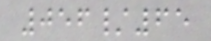056/65
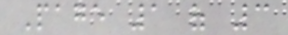Page 1 of 3
